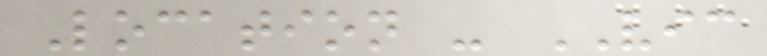Location - VIC
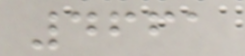4661
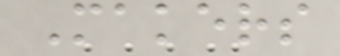Makers
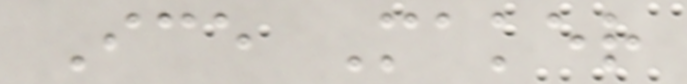Ice Maker
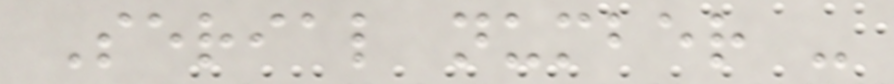Serial number -
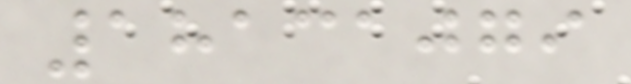18131079
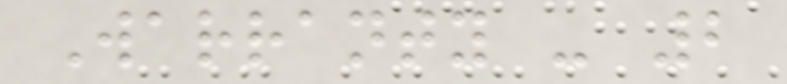Warranty - 2
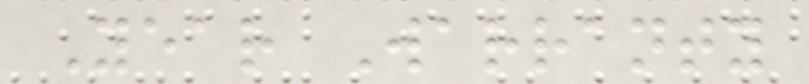Year Warranty
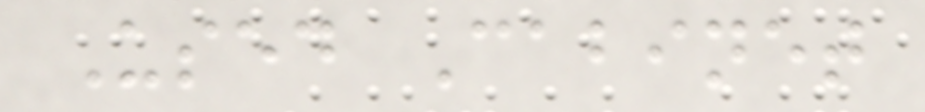Used Cabinet
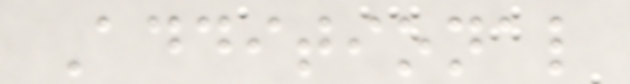Additional
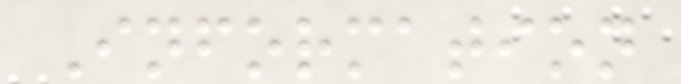Information
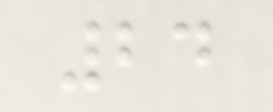24
